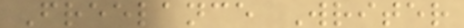Freelance Writer
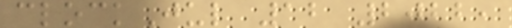clockJul 12 2022,
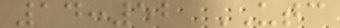14:52 UTC
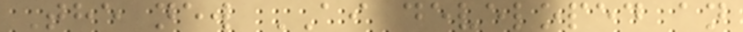The new AI developed an
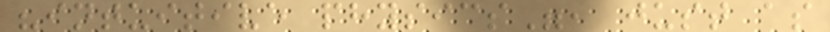"intuitive physics", just as
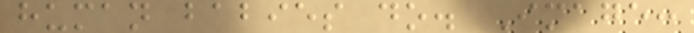human babies do. Image:
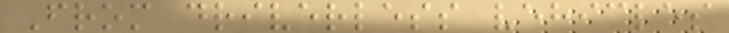From driverless vehicles
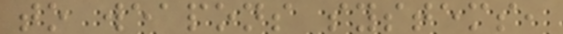to weapons systems,
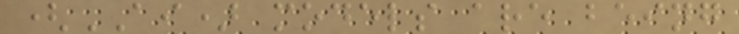(AI) models are being
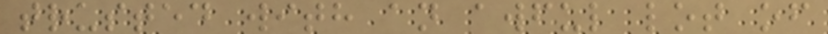trusted with an awful lot of
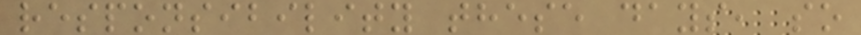responsibility these days, so
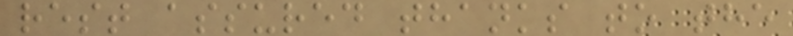rest assured thanks to the
